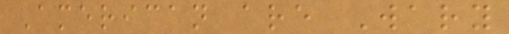American are Wary
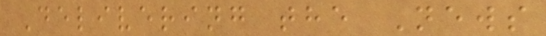Delivering the News
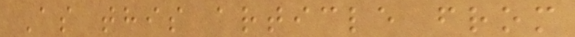As this article from
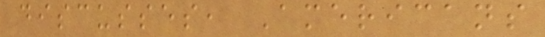discusses, Americans
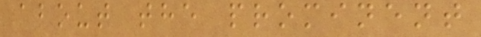about the prominent
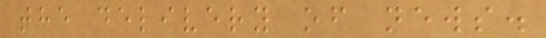the delivery of news.
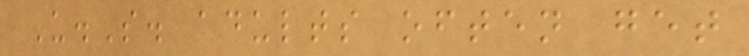U.S. adults often get
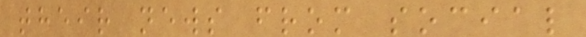their news from social
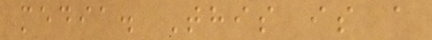media. This is a
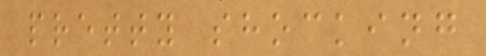pretty shocking
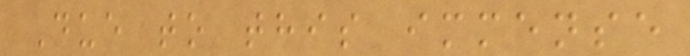Due to this immense
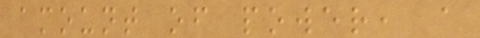amount of power, a
